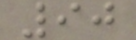90
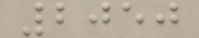2050
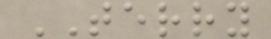TERRY
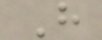H
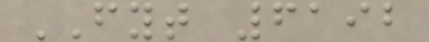FYT 6192
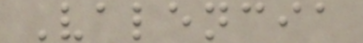Valencia
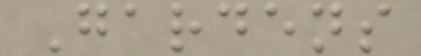Gardens
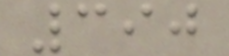390
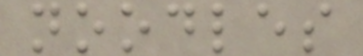noodles
